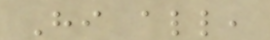Hi all,
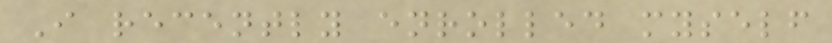I recently enrolled myself
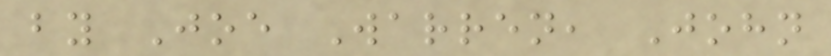by Joe Warren, John
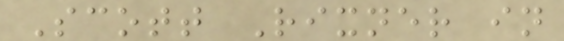Scott Rixner in
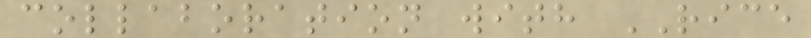collaboration with RICE
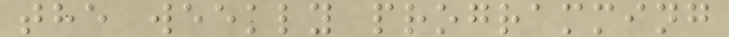the weekly programming
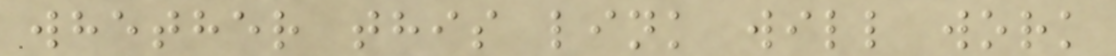whether this link will work
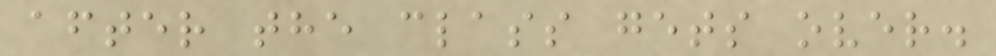after the class gets over.
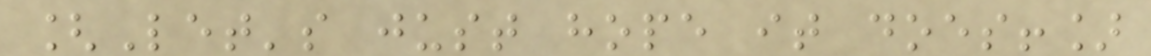[Let's just hope it does!]
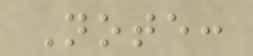Note:
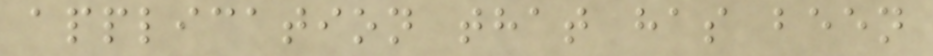application that has been
